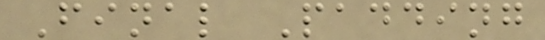Final Padding
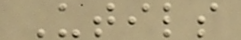Utils
